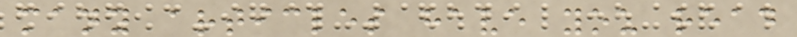many articles have you read
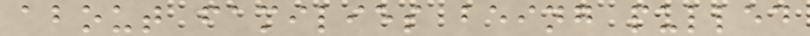about families being pulled
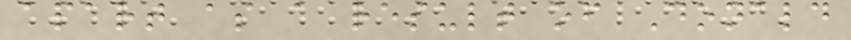apart as a result of Donald
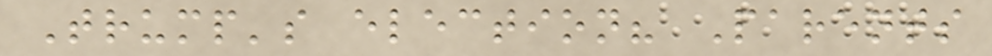Trump's election? Parents
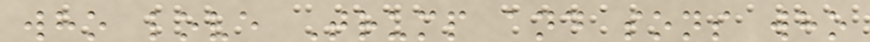who love Trump and sons who
